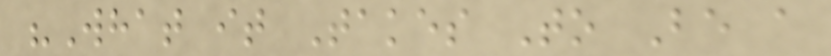"What it Takes To Be a
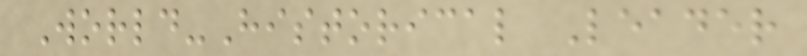World-Historical Leader
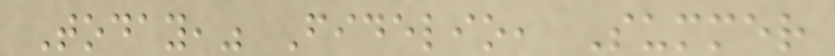Today," Fidelio, Summer
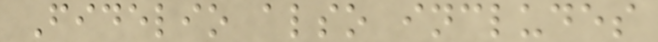Fidelio also includes
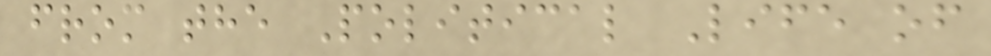from the Political Life of
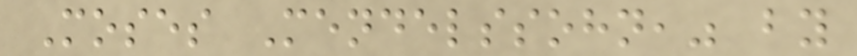Moses Mendelssohn," by
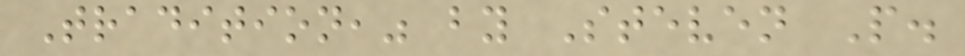Tradition," by Steven P.
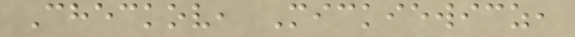Checkov, Mickiewicz,
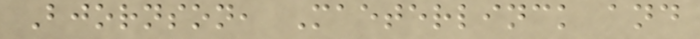Bjornson, Maeterlinck and
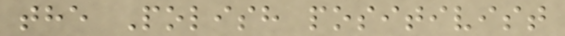the Polish positivist
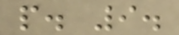p. 9.
